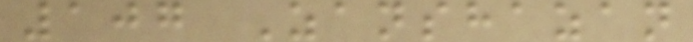107 Zanshazan
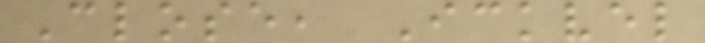Close, Ickvel
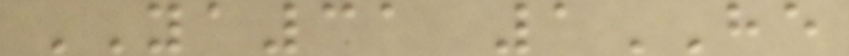YA31 1HE
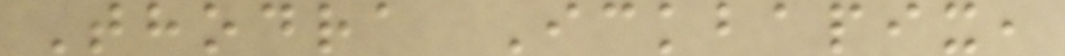Thodra Ickbapix,
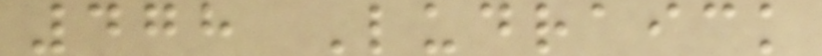478 Ludraick
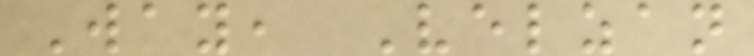Way, Velzan
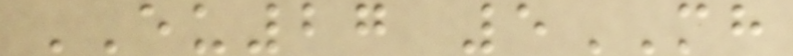EU27 5MH
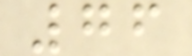76
